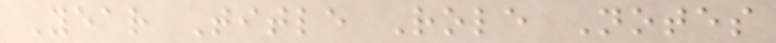Year Title Role Notes
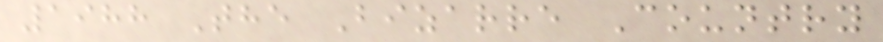1988 The Bizarre Country
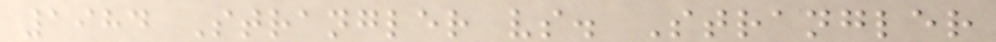1984 Strangler vs. Strangler
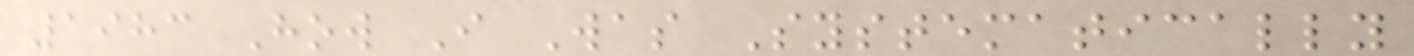1983 How I Was Systematically
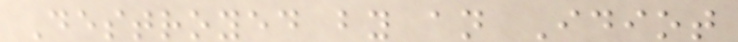Destroyed by an Idiot
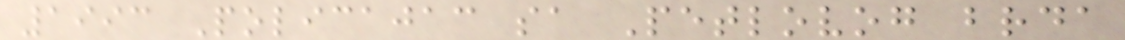1993 Policajac sa Petlovog brda
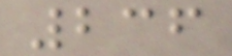236
